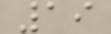19
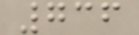736
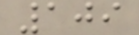109
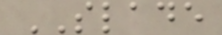SLADE
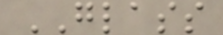GLASS
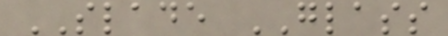SLADE GLASS
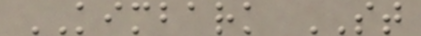KIMBARK ST
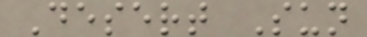Desert Sun
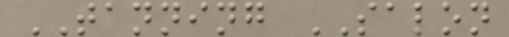TANNING SALON
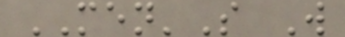MEN'S W
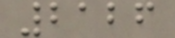2126
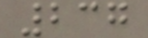237
